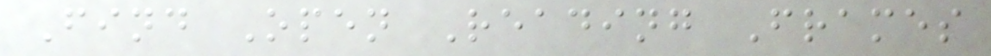Find Open Reading Frames
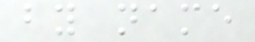by name
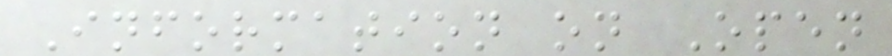Information on Open
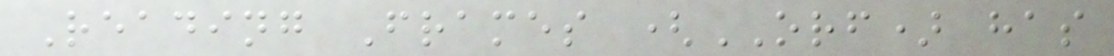Reading Frames (ORF) has
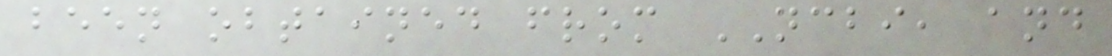been obtained from NCBI, and
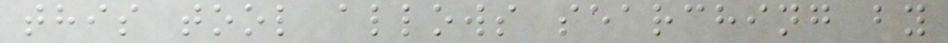this tool allows searching by
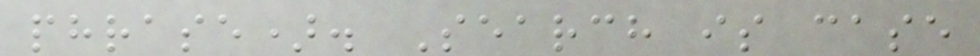phrase). Search is case
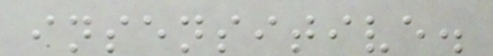insensitive.
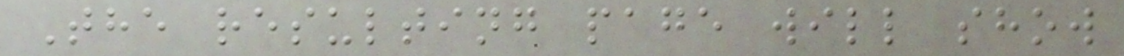The resulting page will show
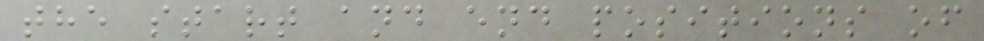the start and end positions of
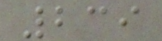239
